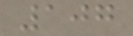107
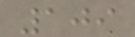109
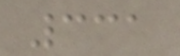331
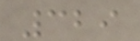329
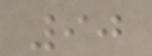90
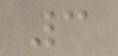3
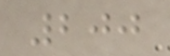200
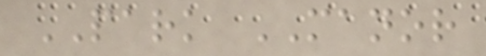PARK MANOR
